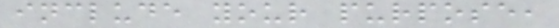include your purpose,
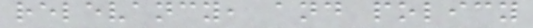relevancy, and policy
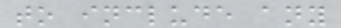to include any
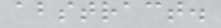abstract.
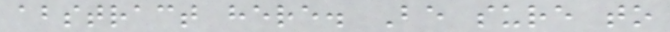abstract here. Be sure to
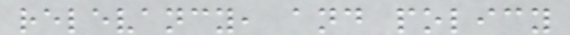relevancy, and policy
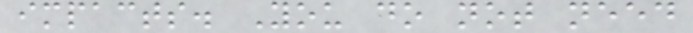impacts. You do not need
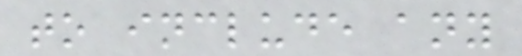to include any
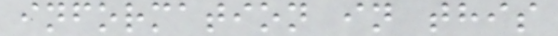information in this
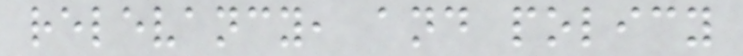relevancy, and policy
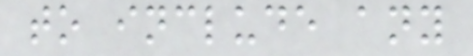to include any
